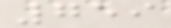759
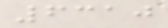6310
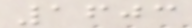1603
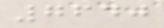7640
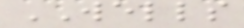WELLS
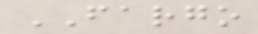FARGO
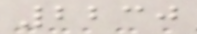2230
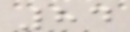84
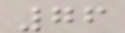76
